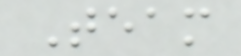Team
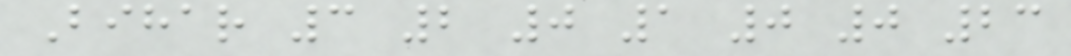Bihar 3 2 0 1 0 0 23
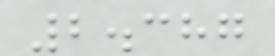2.387
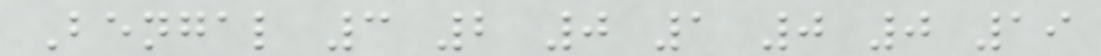Bengal 3 2 0 1 0 0 19
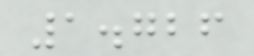1.726
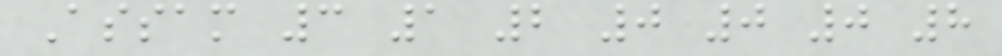Assam 3 1 2 0 0 0 8
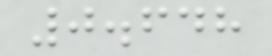0.648
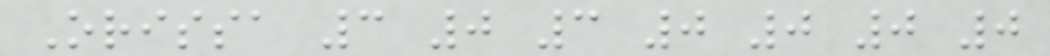Orissa 3 0 3 0 0 0 0
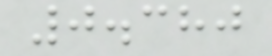0.380
